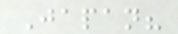Japan?
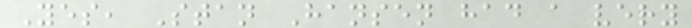Yes, Stan Hansen had a very
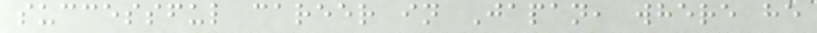successful career in Japan, where he
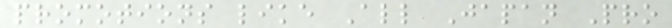promotions like All Japan Pro
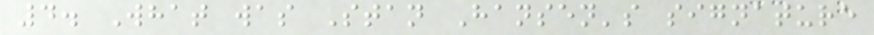4. What was Stan Hansen's signature
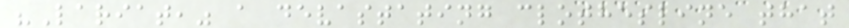"Lariat," a devastating clothesline that
